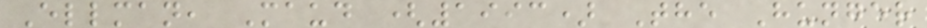Ellman, Maud (1993) The Hunger
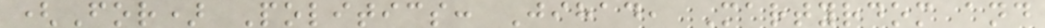(For) Politics: Jihad, Martyrdom and
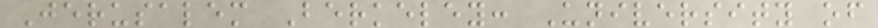Jerusalem Berkeley: University of
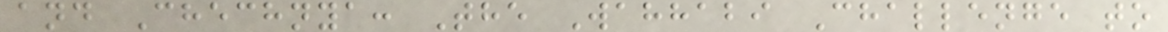and Chechnya: The Wahhabi Challenge to
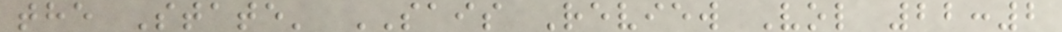the State' SAIS Review Vol 22:2
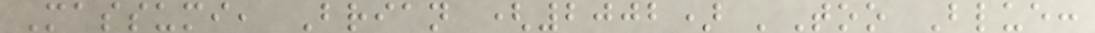Massumi, Brian (2002) 'Too Blue:
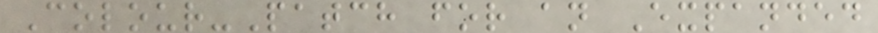Colour-Patch for an Expanded
